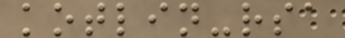kotlin-rsa
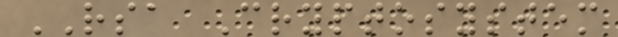RSA Cryptosystem
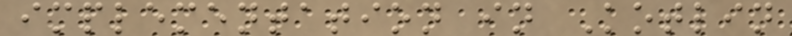implementation in Kotlin
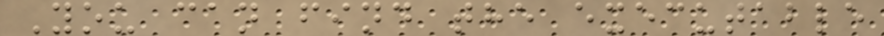You can find the executable
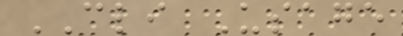CLI Usage
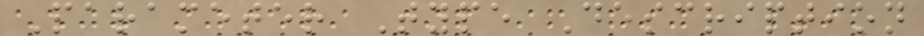Parameter Type Description
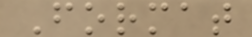Format
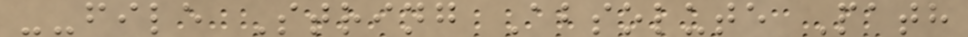--file String Absolute Path
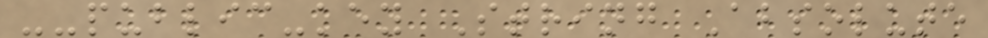--public-key String Absolute
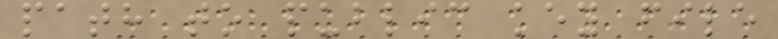path to public key file
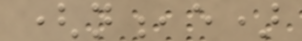(n,e)
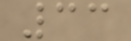33
